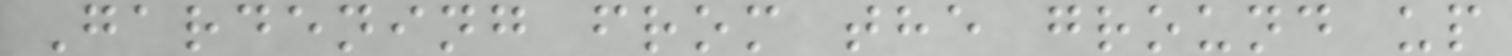Gardening from the ground up
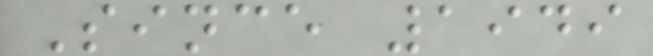Since 1949
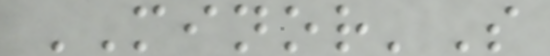MINOR'S
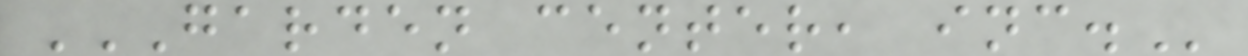GARDEN CENTER, INC.
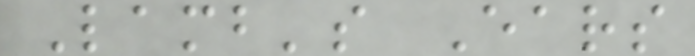Lamb's Ears
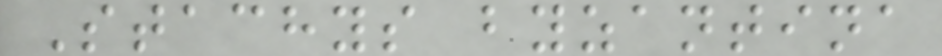Stachys byzantina
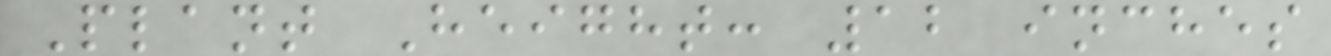Plant Height: 12 inches
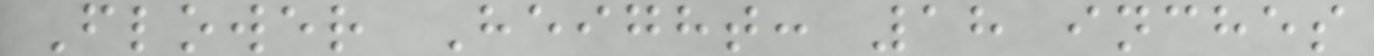Flower Height: 18 inches
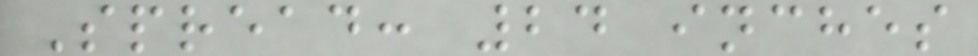Spread: 24 inches
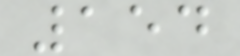154
